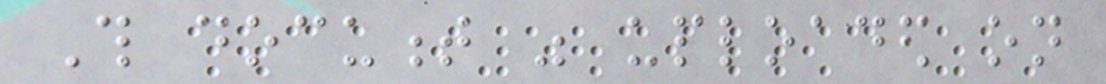This document was uploaded on
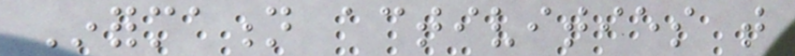Information activities that
